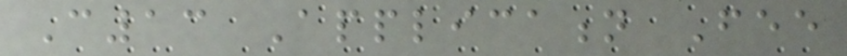C13 Application Fee
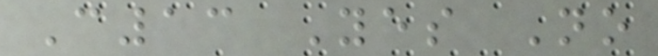C13 Yes No
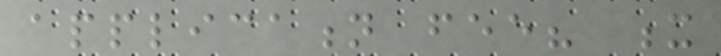application fee? x
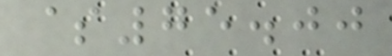$75.00
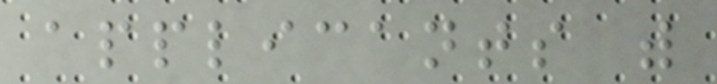applicants with
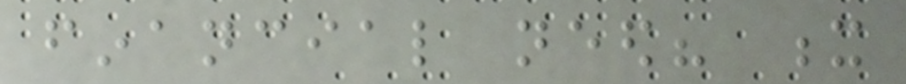financial need? x
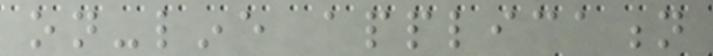on-line application
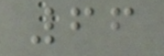66
